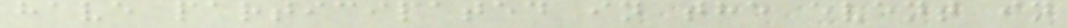have participated in the event in
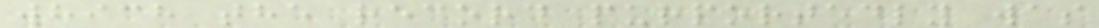which the record purportedly was
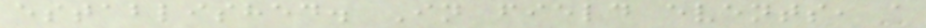established. In field events, a
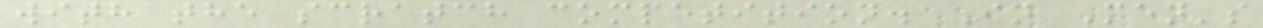with the scratch competition. In Men's
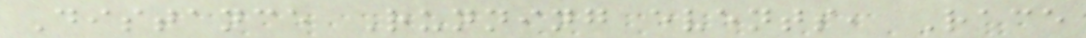Distance Running events, Race
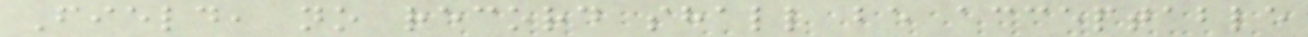Field, no record shall be acceptable
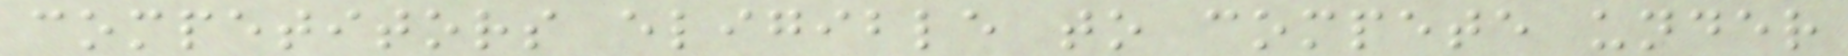competitors eligible to compete under
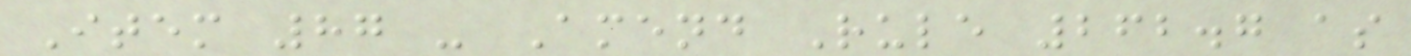Item 87 - Amend Rule 262.7 as
